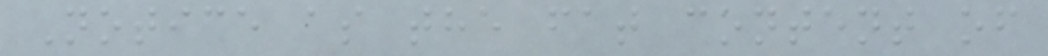Notice as the fat content of
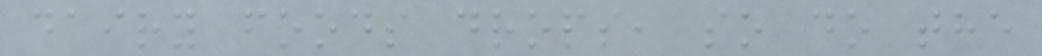dairy foods drops, so do the
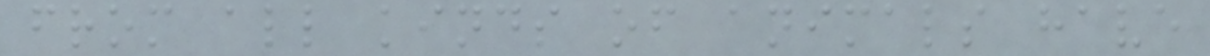from all kinds of animals have
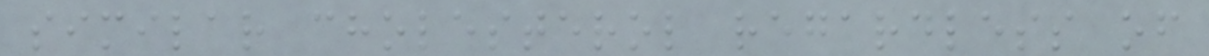similar cholesterol regardless of
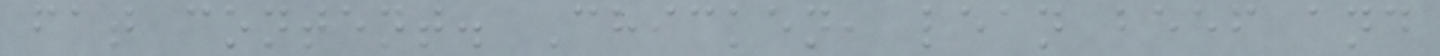fat content. Chicken, lean beef and
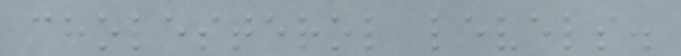cholesterol levels.
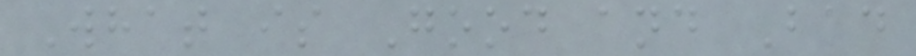What is Good and Bad
